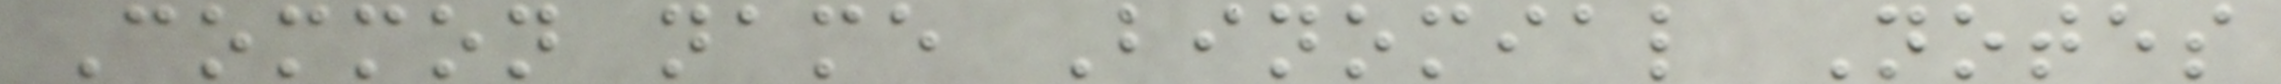Common name Binomial Notes
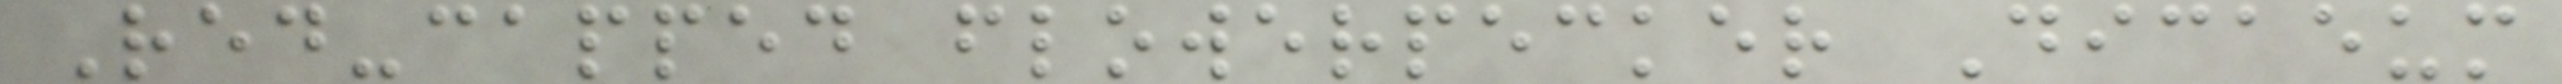Red-capped flowerpecker Dicaeum
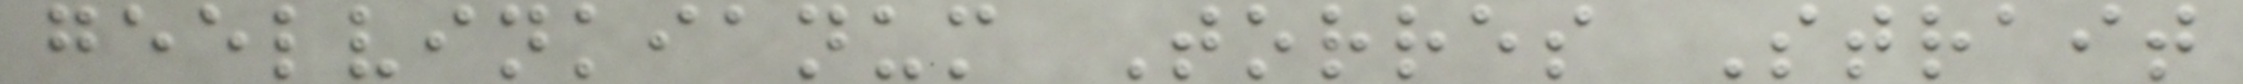geelvinkianum Torres Strait
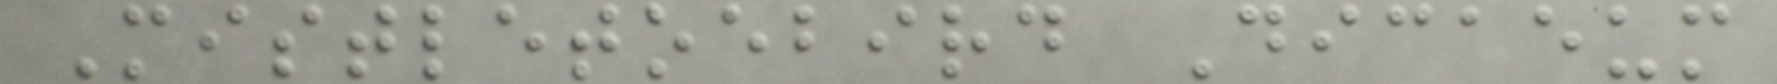Mistletoebird Dicaeum
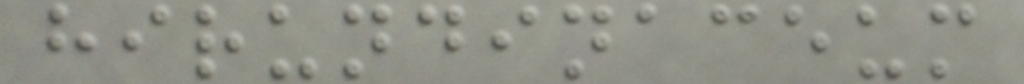hirundinaceum
